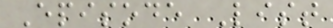Episode List
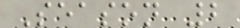Season 2
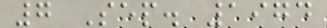7 Sep. 1974
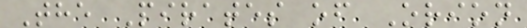The Pirates of Orion
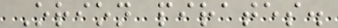Orion pirates.
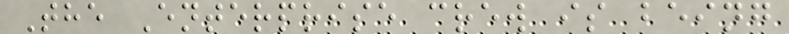The Enterprise crew is being
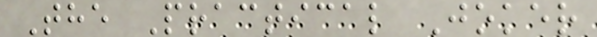The Practical Joker
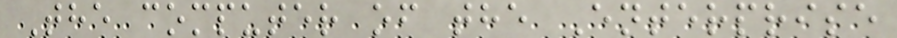The computer of the Enterprise
